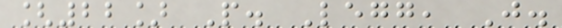[22] P. Legg, J.
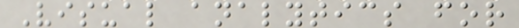Visual analytics for
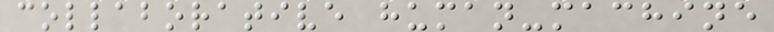collaborative human-machine
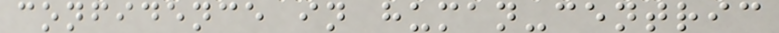confidence in human-centric
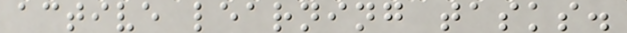active learning tasks.
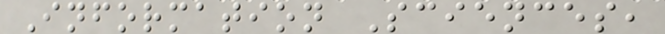Information Sciences,
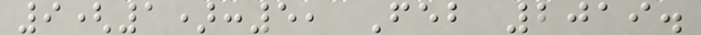9(1):5, Feb 2019.
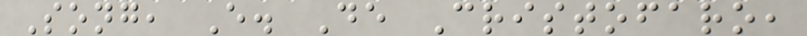Song, E. De Cristofaro,
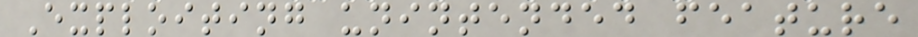Exploiting unintended feature
